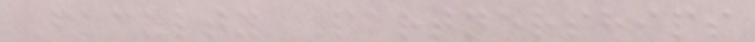Faculty Partnerships
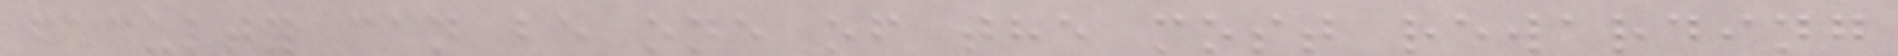faculty can be one of the most rewarding
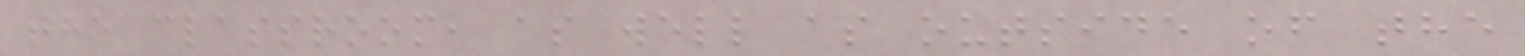the classroom, as well as outside of the
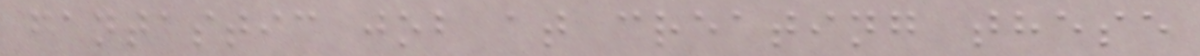fantastic job at creating these
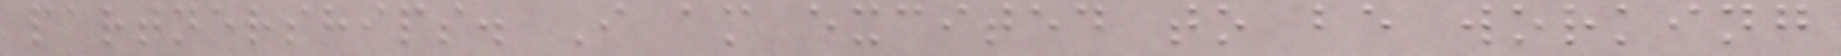partnerships. I am excited to be working
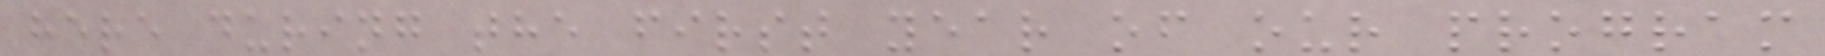here during the first year of our program
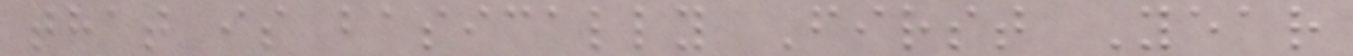that is basically First Year
